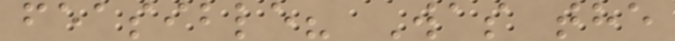feasible? Was the
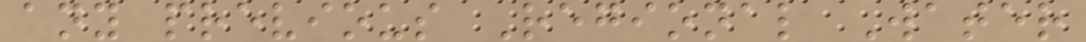any previous Regional Water
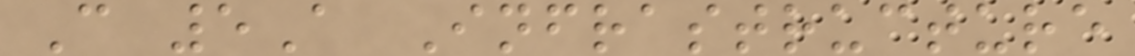C 5A Infrastructure
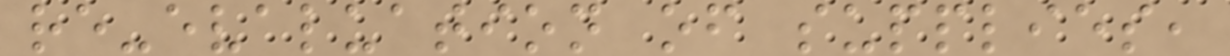re-evaluation of supplies,
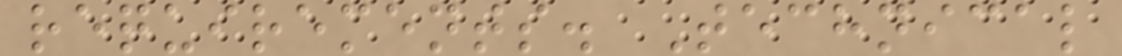requirements. Technical
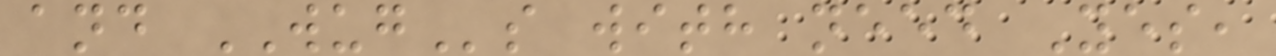and WUGs with need Yes,
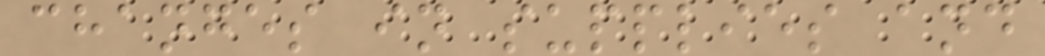changes in supplies and
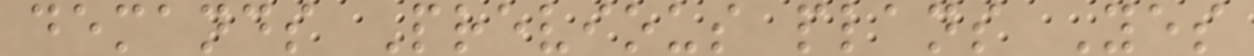demands Previous plans Yes
